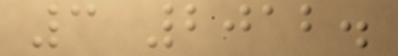3 2012.
